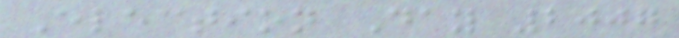Election Day 2007
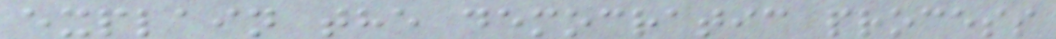explain the democratic process
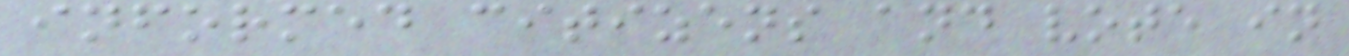informed citizens and vote in
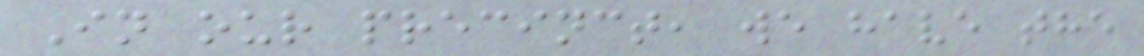In our precinct, we have the
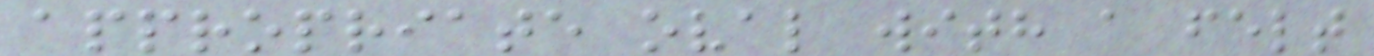appropriate oval with a felt
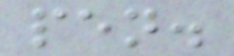pen.
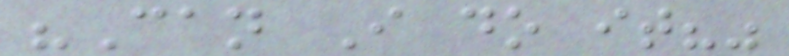"Can I do it?"
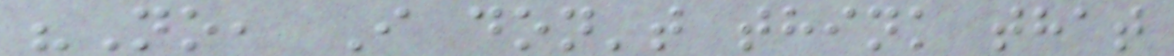"No, I don't think that
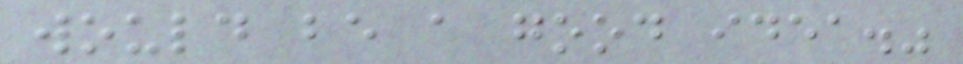would be a good idea."
